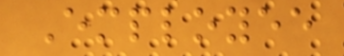Employee
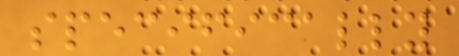specifically
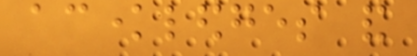acknowledges and
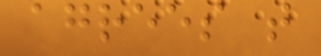agrees that
